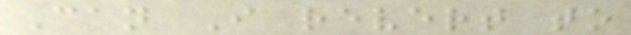Can I revert to
